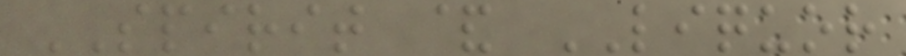SPIRIT & LIQUOR
